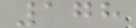178
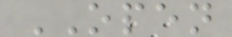OPEN
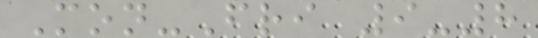Mon-Fri 9-8
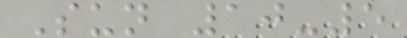Sun 10-5
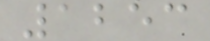1253
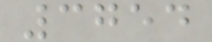3754
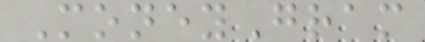MoneyGram
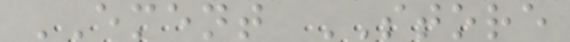EMENT STORE
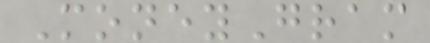MoneyGram
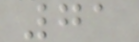71
